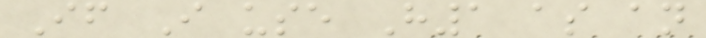If I use H1 as an
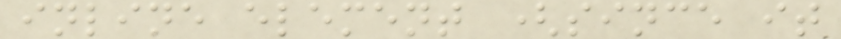inline element (since it
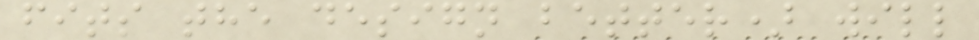fits the design better) will
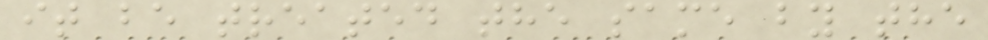it be treated the same by the
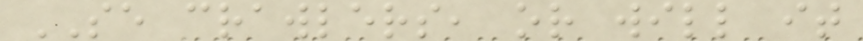SE crawlers, or will it
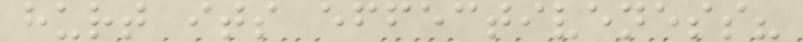hurt its effectiveness?
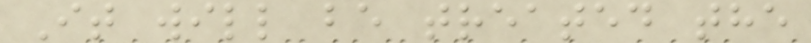It will be treated the
